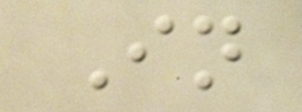In
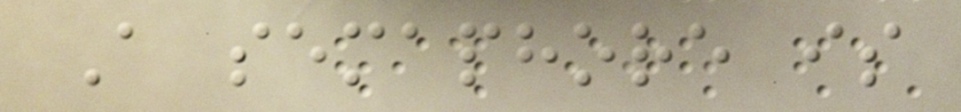A semaphore is
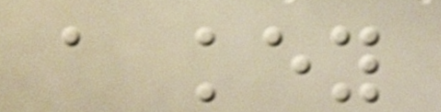a key
